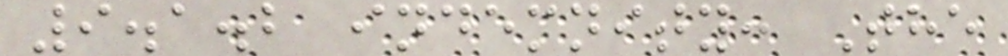9.1.2 indemnity: The
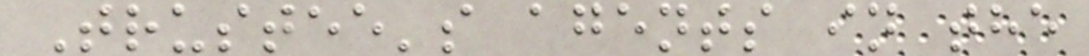Trustee's agents in the
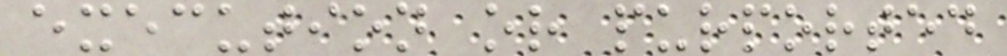execution or purported
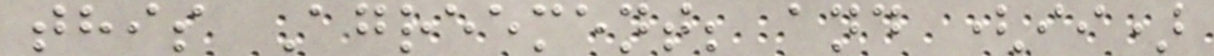this Agreement; and (ii)
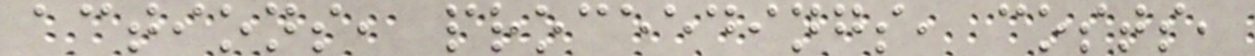actions, proceedings, costs,
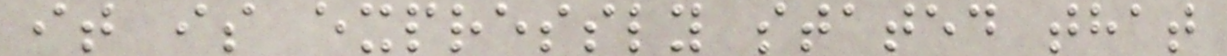it is expressly stated that
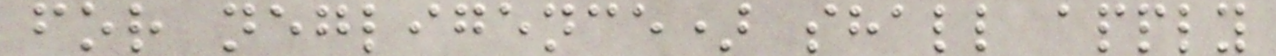for negligence) shall apply
